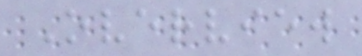Overview
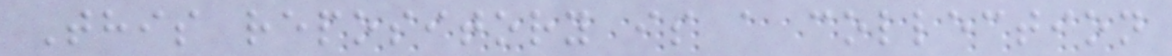This repository is a collection
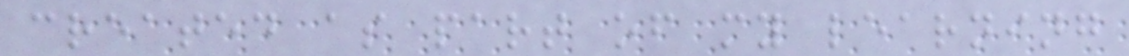created as part of my learning
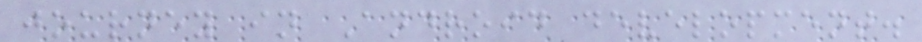journey in Android development.
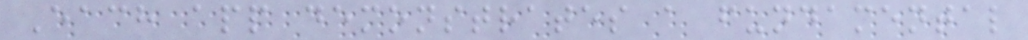Each app demonstrates a fundamental
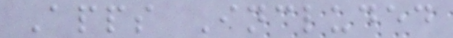Apps Included
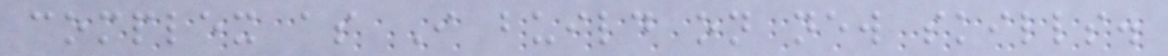complex as I build on new skills.
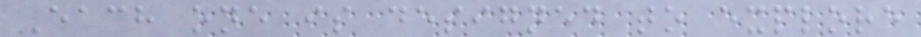Each one is designed to explore
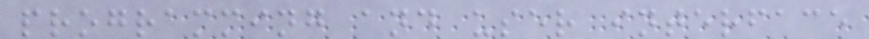programming and user interface
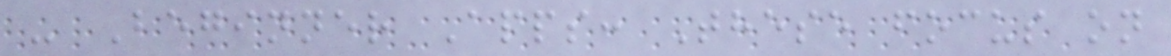- Beginner Apps: These focus on
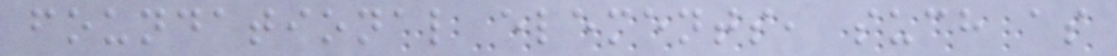foundational elements, such as
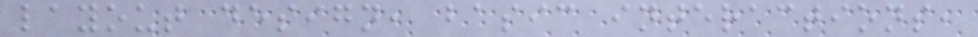layout design, basic interactions,
